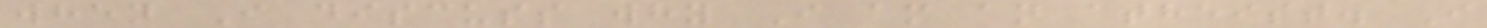when I discuss why I am an atheist. I
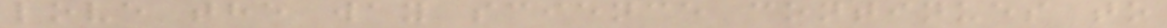love the way science continues to
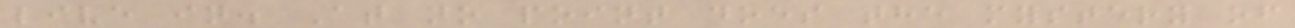live in. At no point does the mystery of
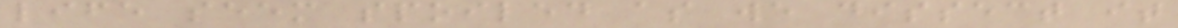life seem spoiled as we dissect it
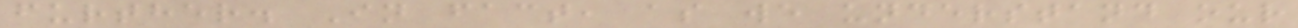further. In fact, as we understand our
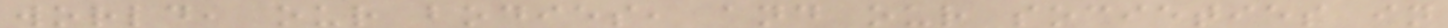world, our bodies, and our societies in
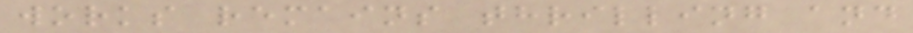works remains thrilling and
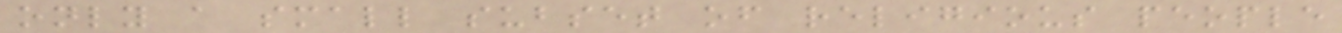only a small subset of religious people
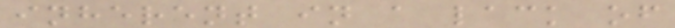inherent in a lack of
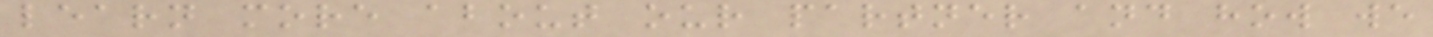learn more about our partner and how we
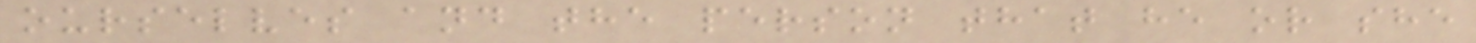ourselves and the person that he or she
